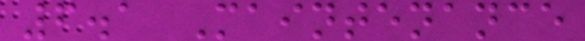6.1 Maintenance
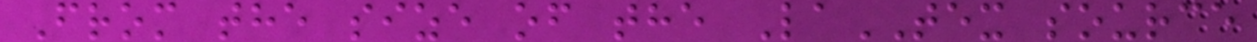From the size of the LaTEX source
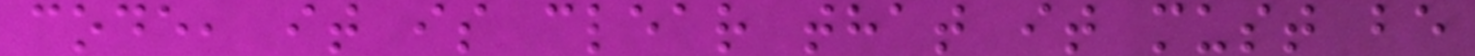code, it is clear that it must be
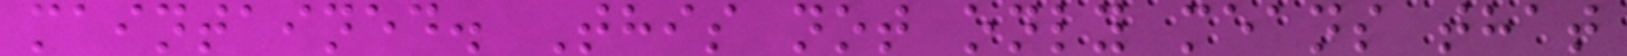maintained. This not only means that
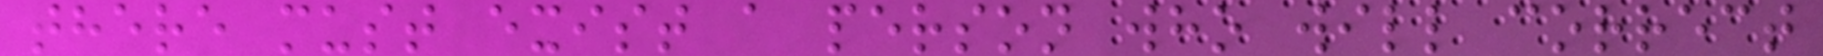there must exist a person who will correct
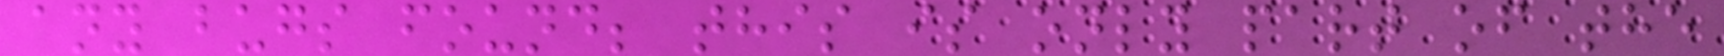any bugs found; this is only part of the
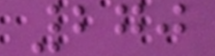270
